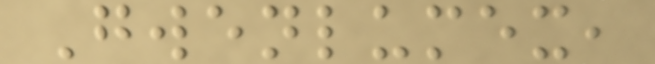Gwenlumex,
